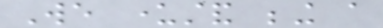We understand being a
